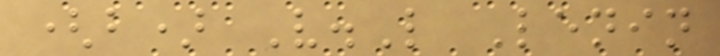(b) V.L Lenin
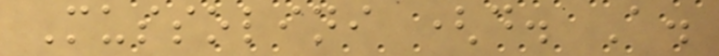Mussolini (d. A.
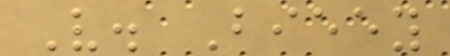V. Bieey
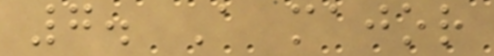7. A major
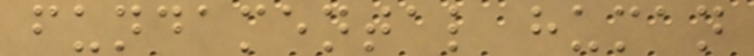fundamental human
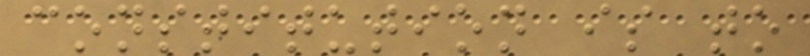constitution is to
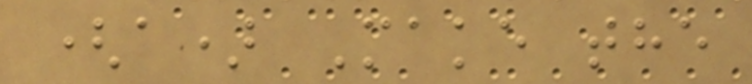(a) Make the
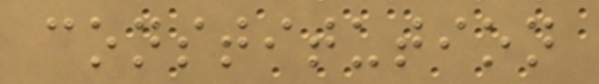constitution
